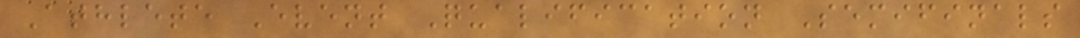Athlete Event Qualification Semifinals
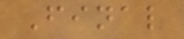Final
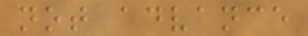not advance
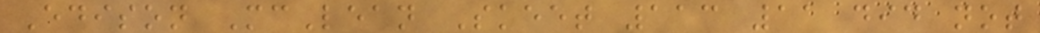Edison McLean Skeet 113 11 did not
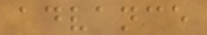advance
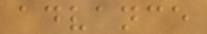advance
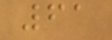61
